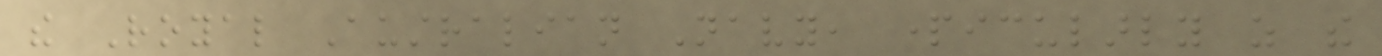the Royal Australian Navy, particularly as the
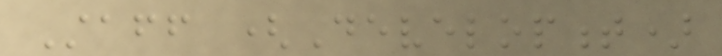Staff (Development)
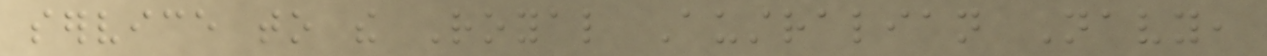service to the Royal Australian Navy,
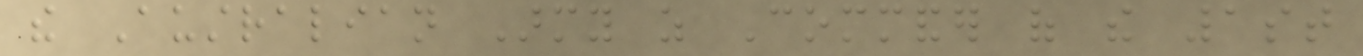the Australian Army as Commander of the 1st
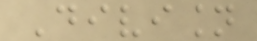Division
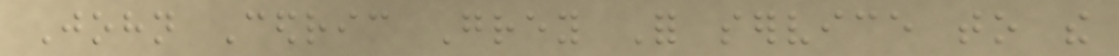John Cedric Grey For service to the
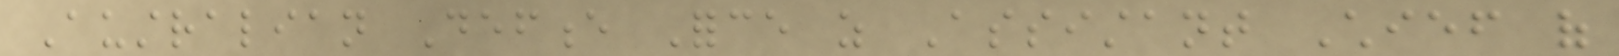Australian Defence Force as Assistant Chief of
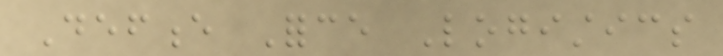Defence Force Logistics
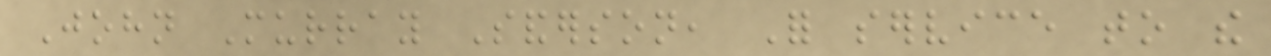John Murray Sanderson, For service to the
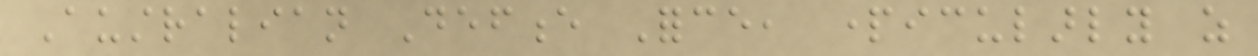Australian Defence Force, particularly as
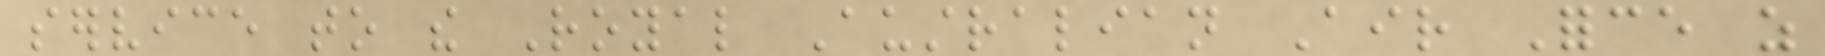service to the Royal Australian Air Force as
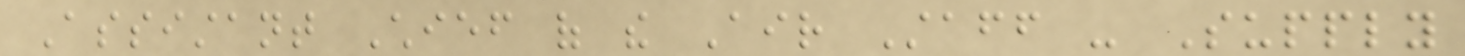Assistant Chief of the Air Staff - Supply
